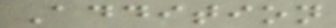Addition
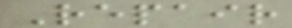Repair
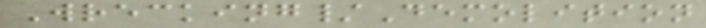Wrecking/Demolition
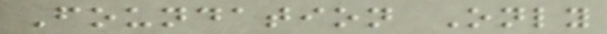Foundation Only
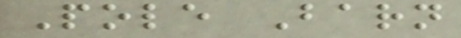Pole Barn
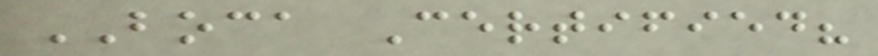BOCA Certified?
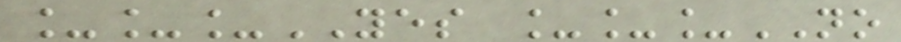___YES ___NO
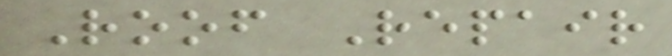Roof Repair
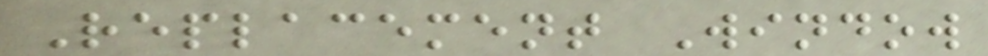Replacement Window
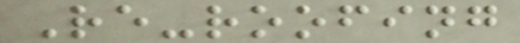Re-roofing
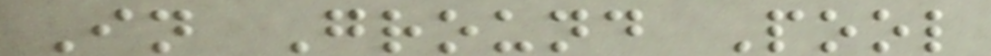In Ground Pool
